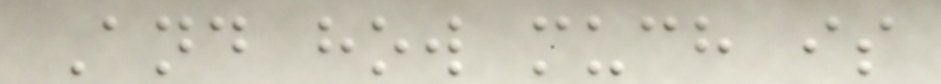And how much is
